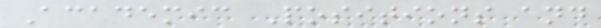Academic Positions and
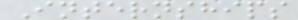Internships
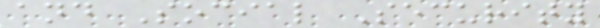and Social Security
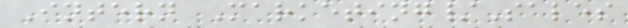Intern Marketing/Sales
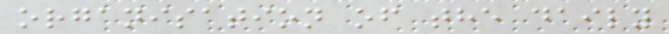organisation of the daily
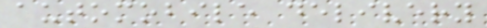automobile delivery
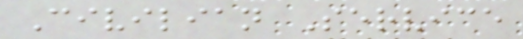Civilian Service
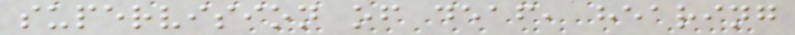supervision of deaf, hearing
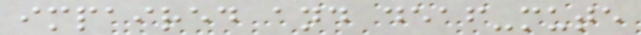impaired and deaf-mute
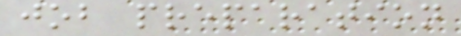job preparation
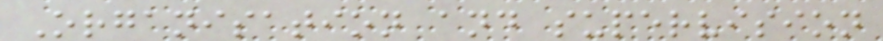Organisation and supervision
